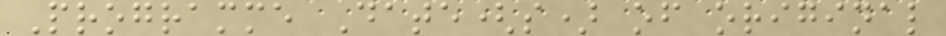Programme Date(s) of original
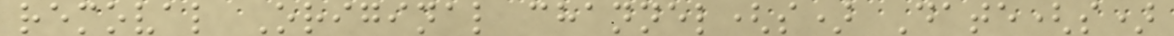removal Original channel(s) Date(s)
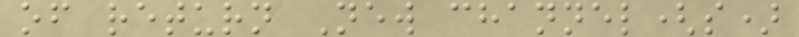of return New channel(s)
